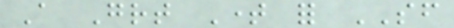A Great Time for SF
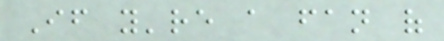If you're a fan of
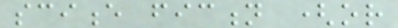science fiction (or
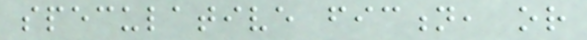speculative fiction, or
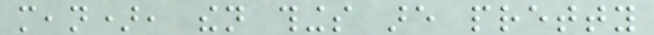mean), then things are pretty
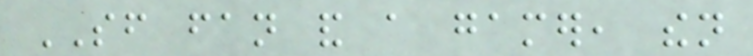SF fan and a gamer, then
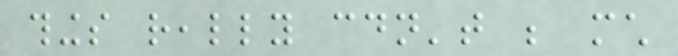things really couldn't be much
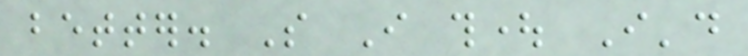better. So I thought I'd
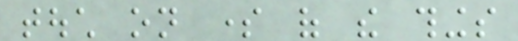touch on some of the things
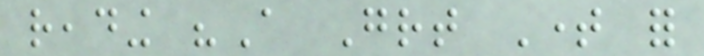reading "A Great Time for
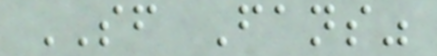SF Fans"
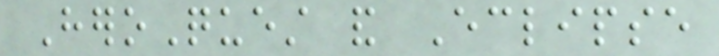HeroQuest and Eclipse
